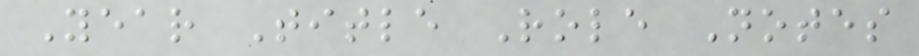Year Title Role Notes
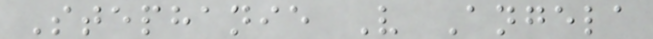Stephanie V Angela
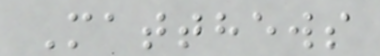Matthews
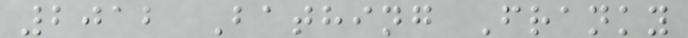2012 Bathing Franky
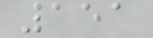151
